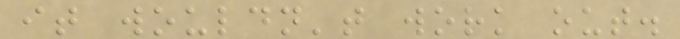it wouldn't work out.
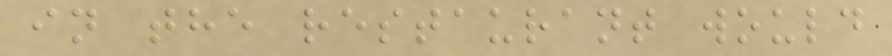in the restaurant would
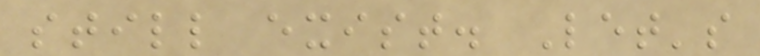still exist. Let's
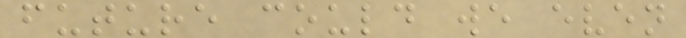future could we even
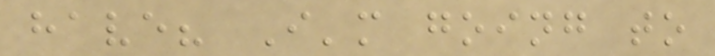have? I'm going to
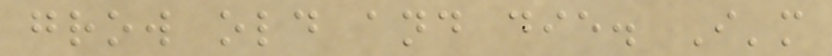grow old and die. I'm
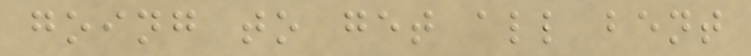going to get all bent
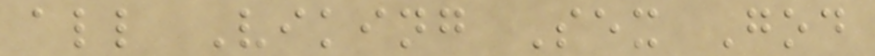all Viking Sex God
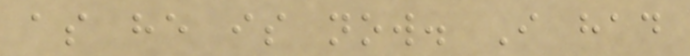as he is now. I had
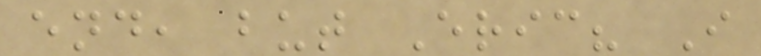end, but Eric? I
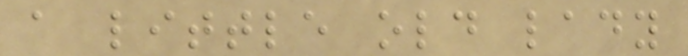a little old lady
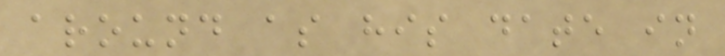around as his date in
